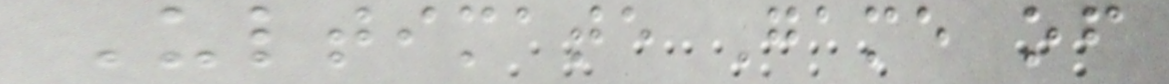Ultimate Game of
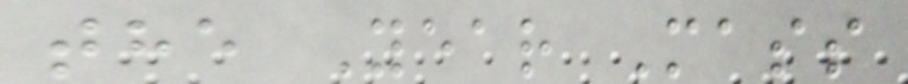the Year Mass
